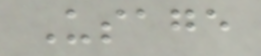Usage
